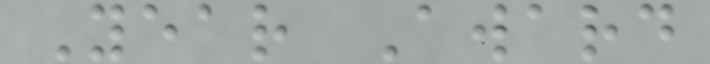Year Award
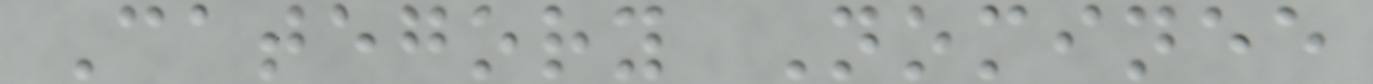Category Nominee
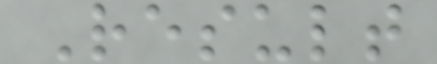Result
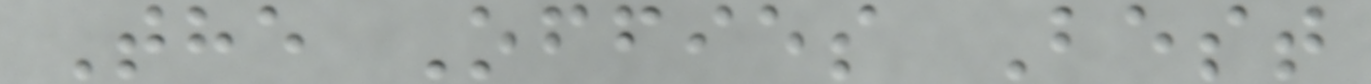The Offies Best
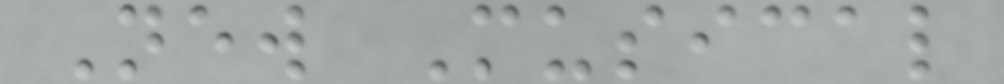New Musical
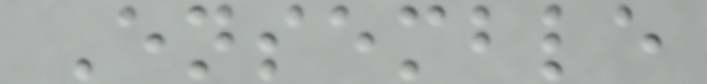Ensemble
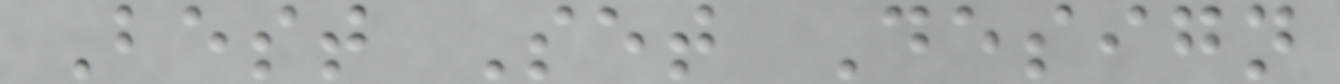Best Set Design
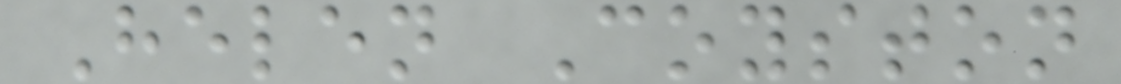Helen Coyston
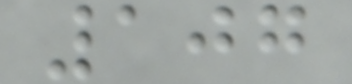107
